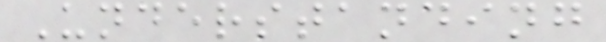Understanding
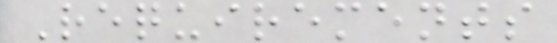Requirements
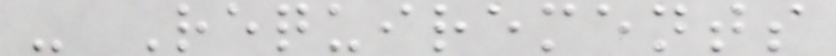- Requirements
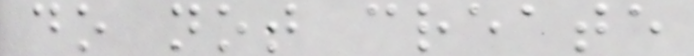do not create
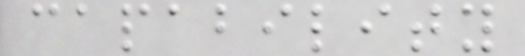capability
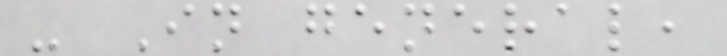- In general,
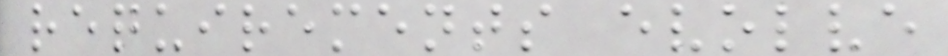requirements evolve
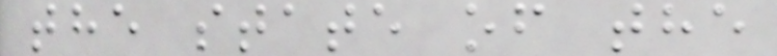the state of the
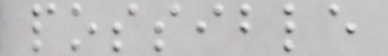possible
